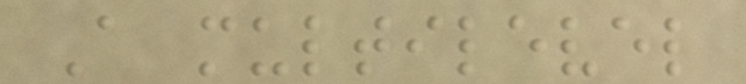A multilevel
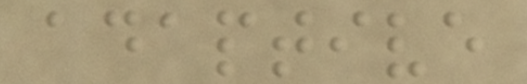adaptive
